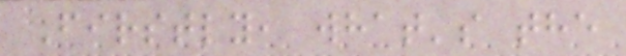Firstly, what's the
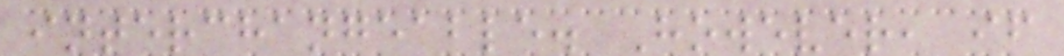interchangeable. However, if
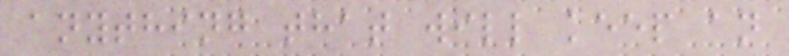anything that will keep an
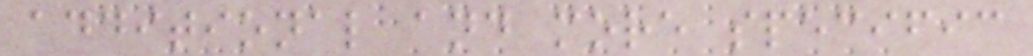additional and more specific
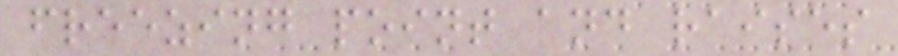freezing point and raises
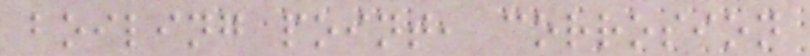boiling point, corrosion
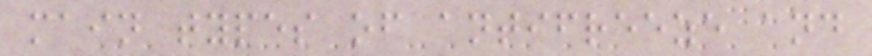main types of antifreeze and
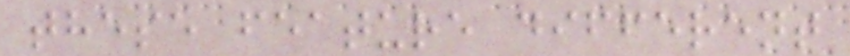these feature different
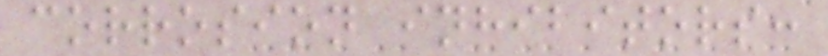corrosion inhibitors:
